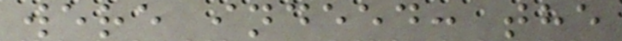were indeed: the
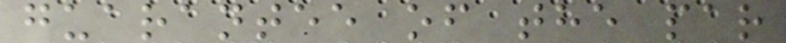guarantee of the par
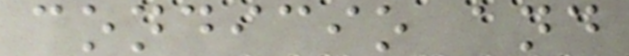condicio and
